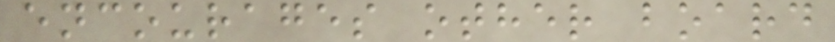encourages other board
